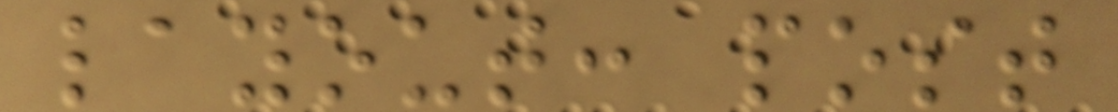layout: post
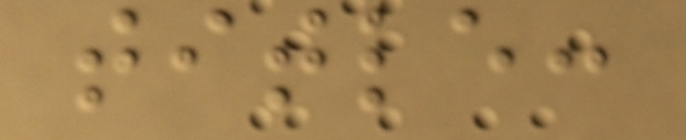title:
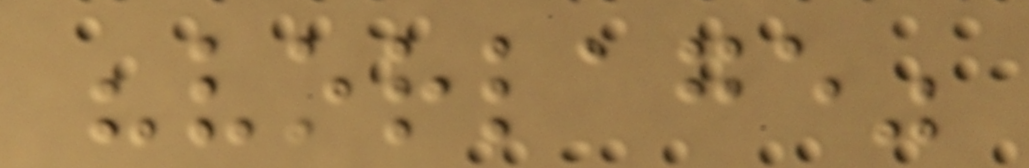"vorlage"
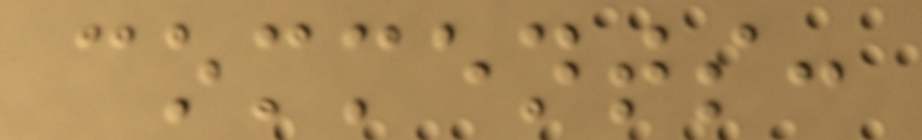comments:
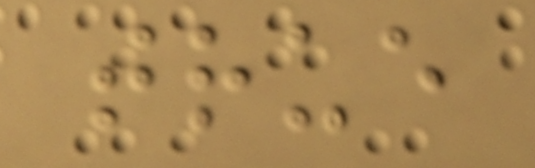true
